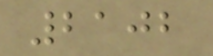2102
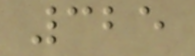325
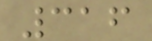316
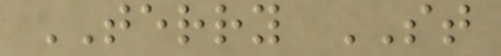TERRY ST
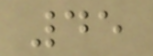45
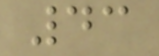43
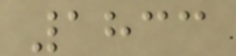1833
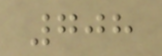708
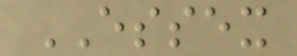ESSEX
